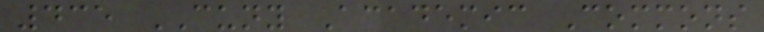435 CUNY Academic Commons
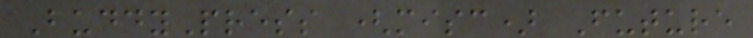BuddyPress (misc) Future
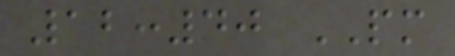12:40 PM
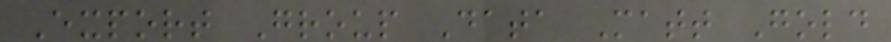Export Group Data Matt Gold
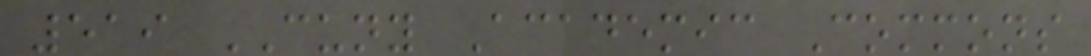519 CUNY Academic Commons
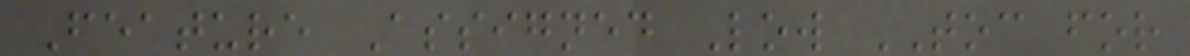Feature Assigned Low TOC for
